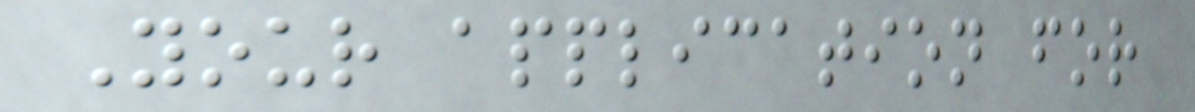Your application for
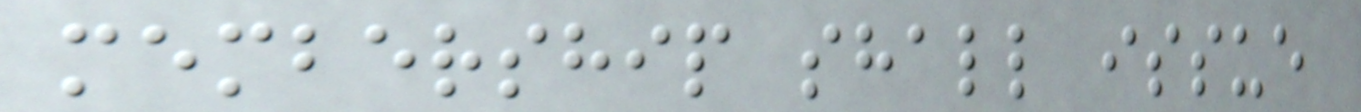membership shall issue
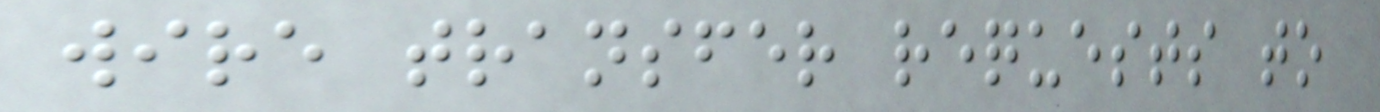wire transfer requests to
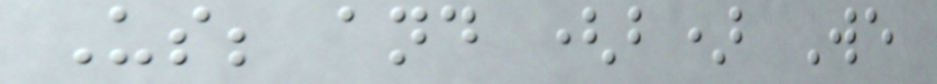Us; and (b) We
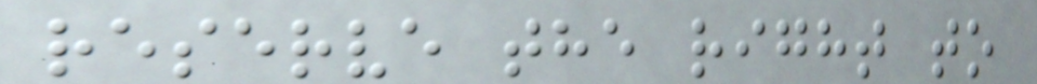reserve the right to
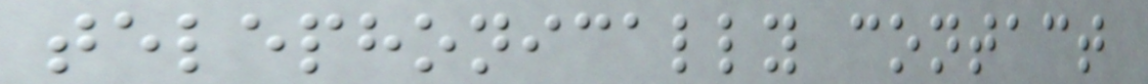telephonically contact
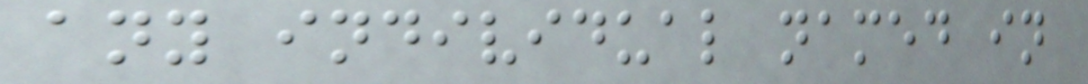any individual named in
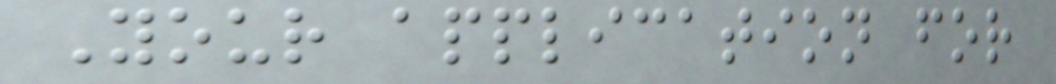Your application for
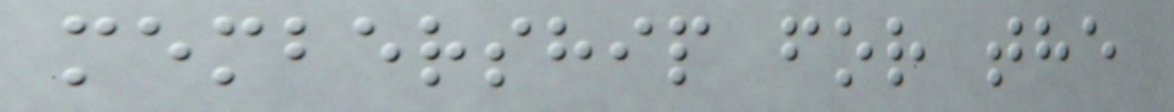membership for the
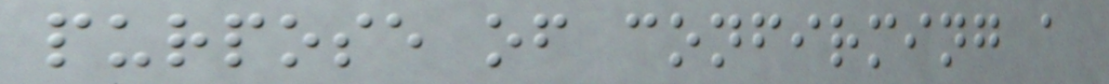purpose of confirming a
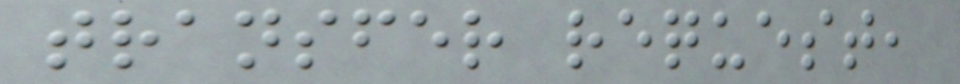transfer request,
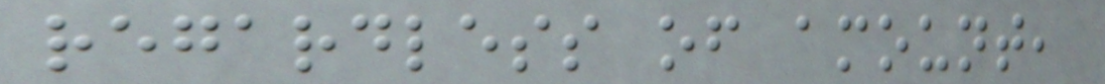regardless of amount,
